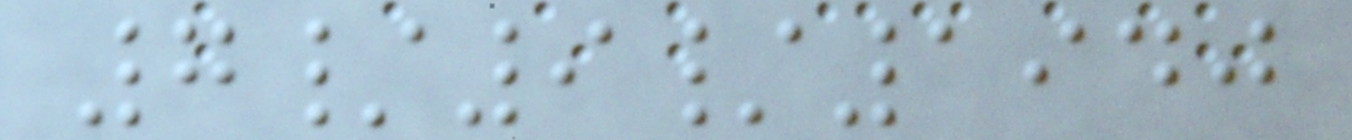7/9/1940
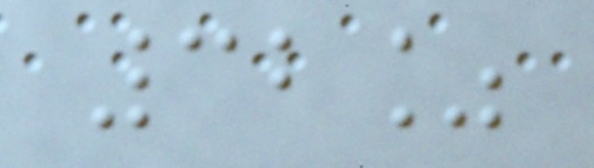32%
